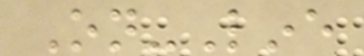On-Line
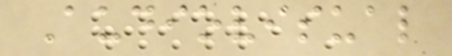Audiovisual
